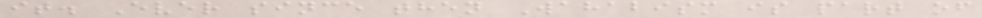it. Ever since then Wahabism is part of
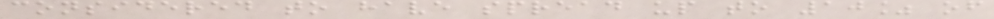considered to have spread up to 10% of
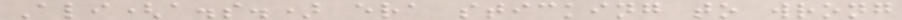Ali(a.s.) era sticking to wrong
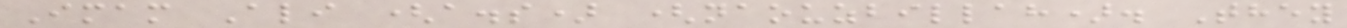Imam Ali (a.s) (naouzbillah). They
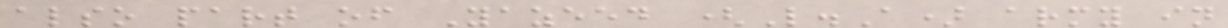also part of Yazeed (L.A) army in
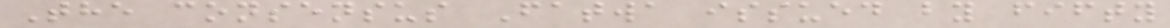The consensus Fatwa issued by fifty
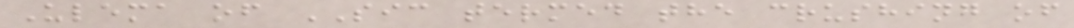Ulema of SIC termed the crushing of
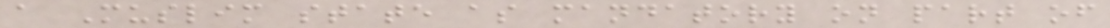a Muslim state as mandatory on part of
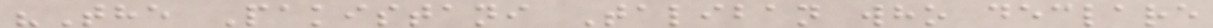"The Pakistani Taliban who declare
